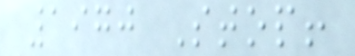1970 Stop!
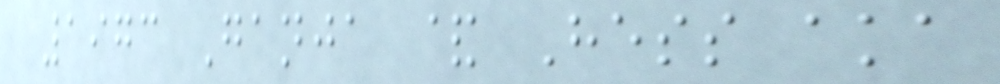1973 Ganja & Hess aka
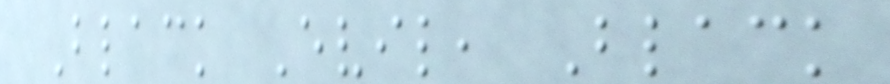Black Evil, Black
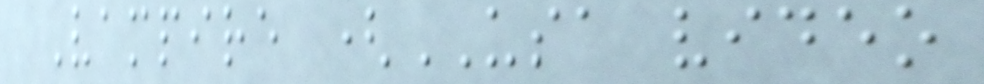Vampire (USA video
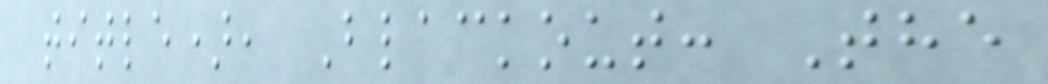title), Blackout: The
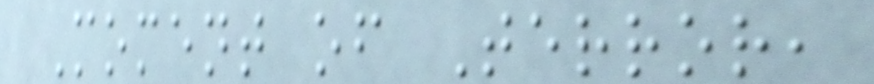Moment of Terror,
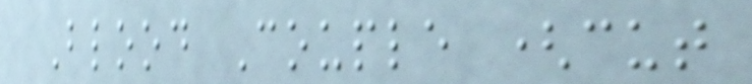Blood Couple (cut
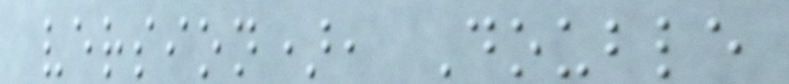version), Double
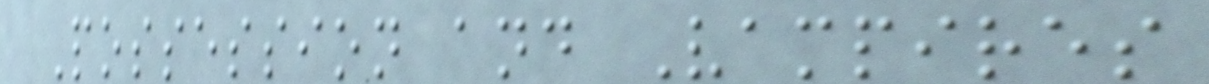Possession and Vampires
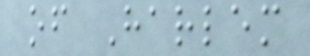of Harlem
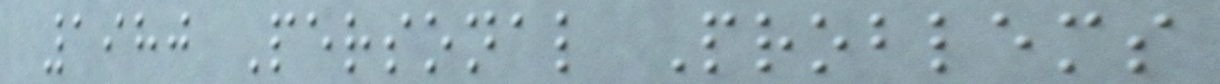1980 Personal Problems
